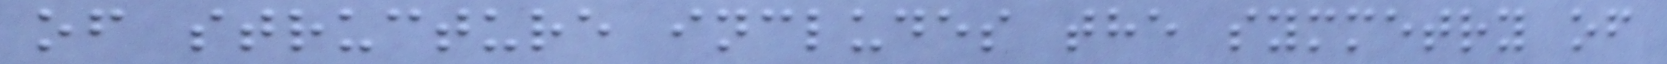of structure includes the symmetry of
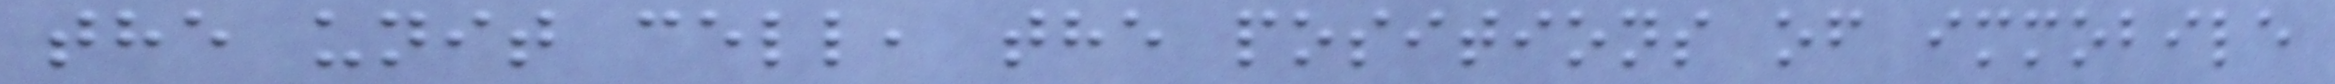the unit cell, the positions of immobile
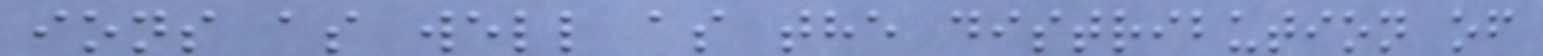ions as well as the distribution of
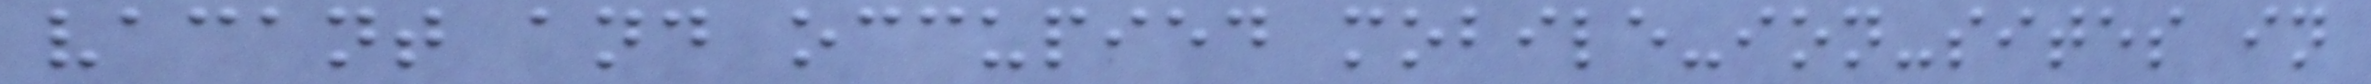vacant and occupied mobile-ion-sites in
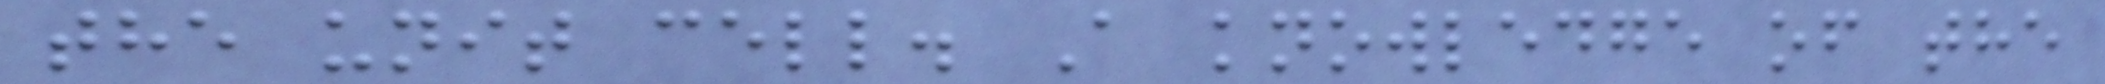the unit cell. A knowledge of the
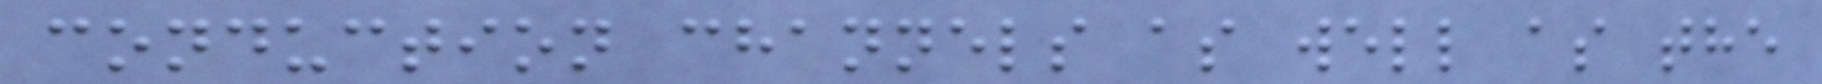conduction channels as well as the
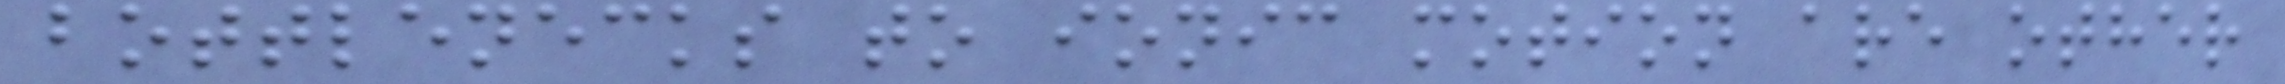bottlenecks to ionic motion are other
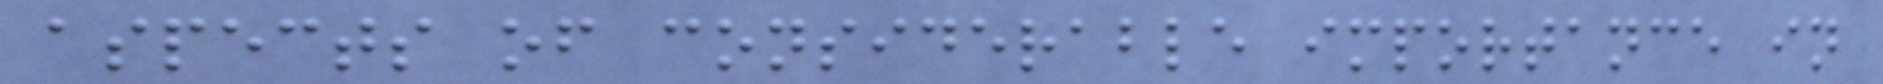aspects of considerable importance in
